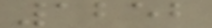1252
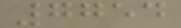7754
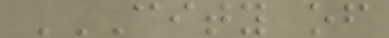CITY OF
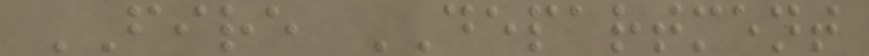FIRE DEPARTMENT
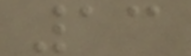13
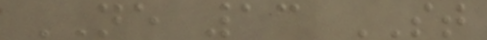NE 13 ST
